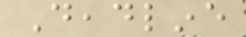Deadline
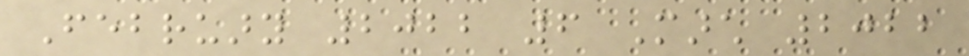February 2022 6 March 2022
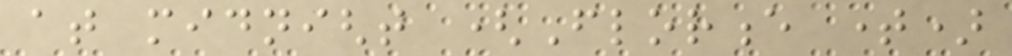at midnight (Florence time)
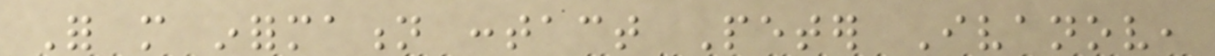For more information contact Peter Ivanov,
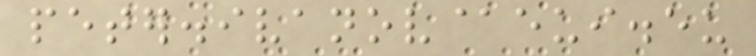peter.ivanov@eui.eu
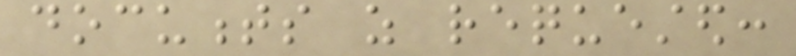documents as requested:
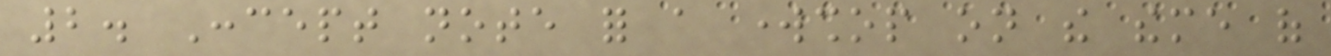2. Concept note for a workshop on the theme of
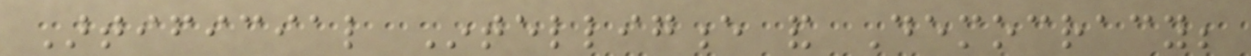Artificial Intelligence and Democracy;
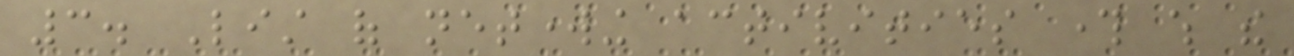3. List of networking activities through which the
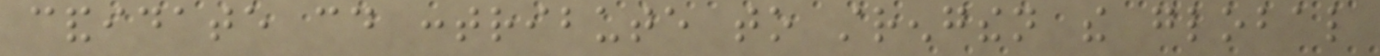candidate could contribute to strengthen the global
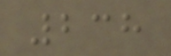238
